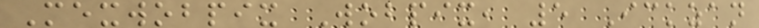Mexwobpix Wobpix, 5 Ickzan
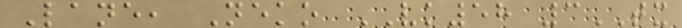Lane, Neko VK58 3TX
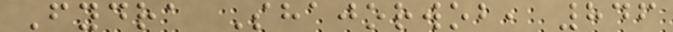Fydra Shajorwob, 846
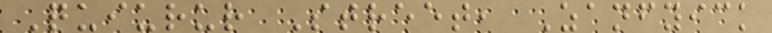Quiurur Street, Zanfyick
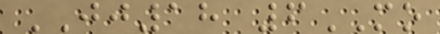JJ18 6MO
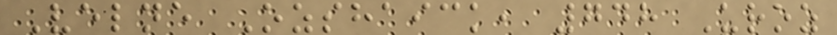Velne Ozshaick, 748 Uroz
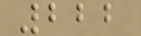222
